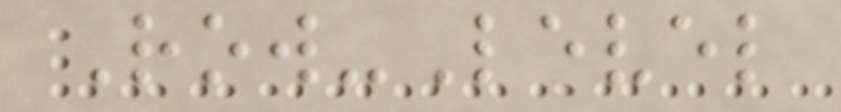Row-Level
